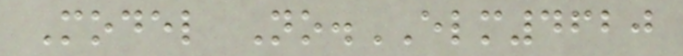Model No.ELM4620
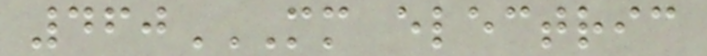460MM ELECTRIC
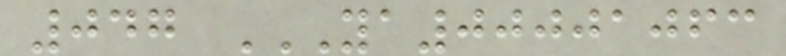047 YA00001063
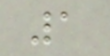1
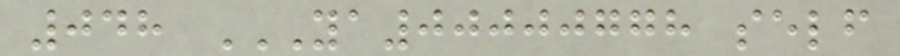048 YA00000778 SELF
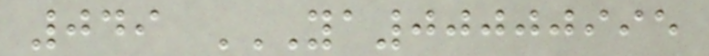049 YA00000995
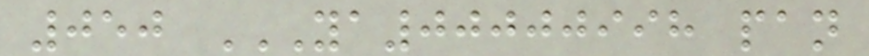050 YA00000998 PAN
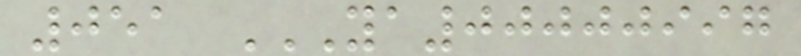051 YA00000997
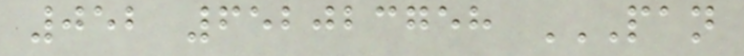052 652023758 PAN
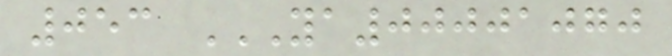053 YA00001070
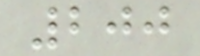200
